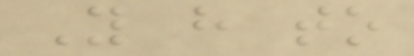You have to
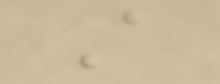A
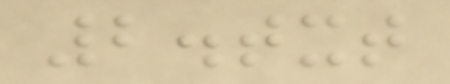2.txt
